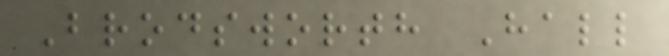Brodsworth Hall
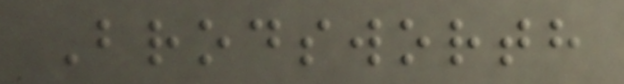Brodsworth
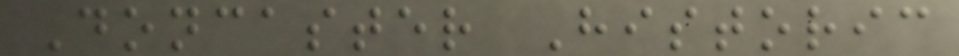Doncaster Historic
